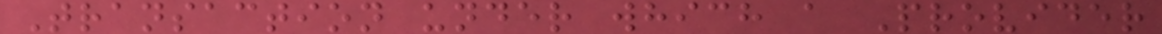Transaction under which a Provider
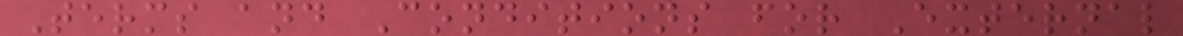Terms and Conditions for External
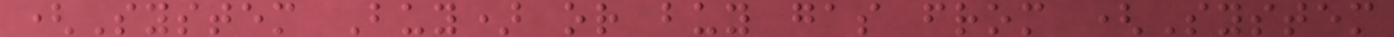(System Buy) or buy gas from (System
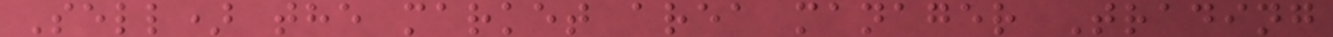Sell) the market area manager Trading
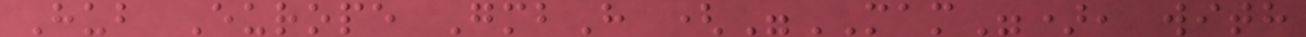Hub Europe GmbH ("MAM"), with
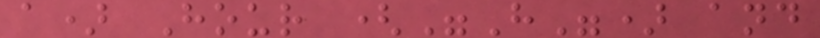a) Hour ("H") and
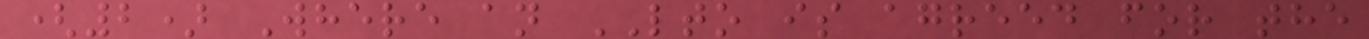(2) Where an LTO is agreed for the
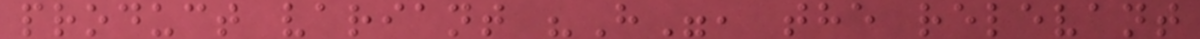product variant "H", the relevant
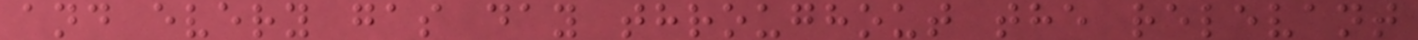and every gas day throughout the relevant
